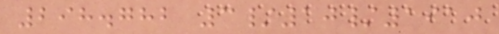298.782 3/10/1910
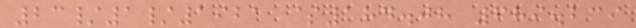23/1/1921 $184.08 689.239
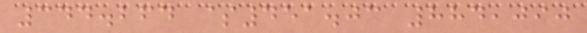344.264 $451.03 884,090
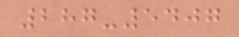287-5407
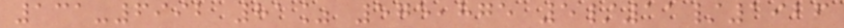131-6992 81% 575,875 5/11/1926
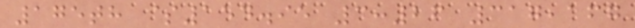175th $154.95 3:26 317,167
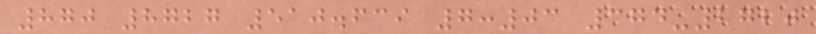870 8727 510.639 7:03 374-2720
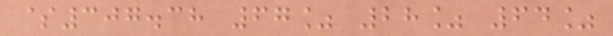$307.38 67% 28% 64%
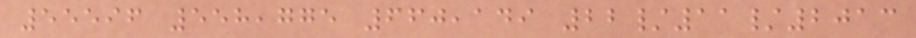55596 558,775 660,149 22/11/2013
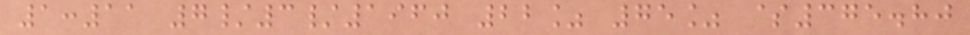1:11 7/3/1960 22% 75% $375.80
